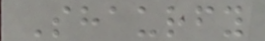Shaurfy
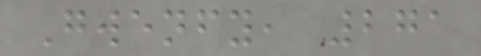Gwenfy, 271
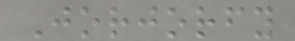Jorjorfy
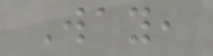Way,
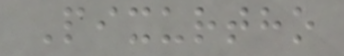Pixurtho
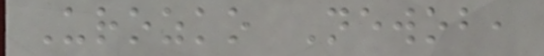Urozko Newob,
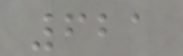621
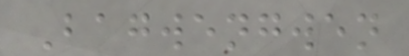Bagwengwen
